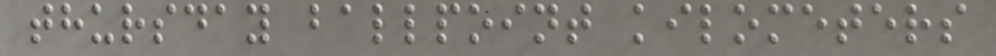thursday ballpoint kilometers
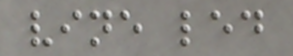vine led
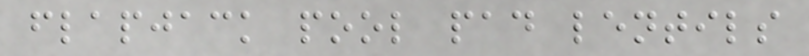flapjack pool pad lentils
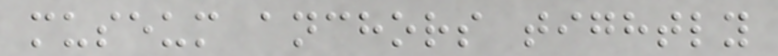museum anchors tightly
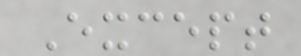Except
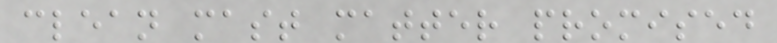clean mast matter promised
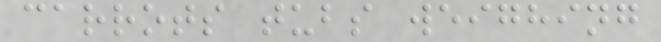carrots tubs weighing
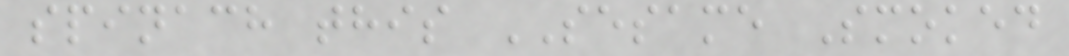spinach this SESAME Smoked
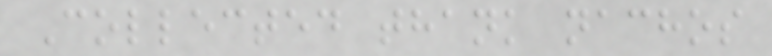Collected thank nachos
